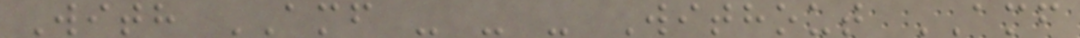With AMF - - - Without AMF
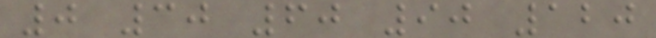0 30 60 90 120
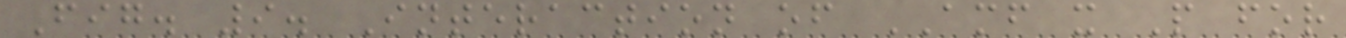Fig. 9. Interaction of AMF x P for
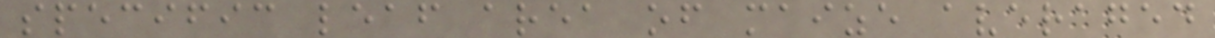specific leaf area of maize averaged
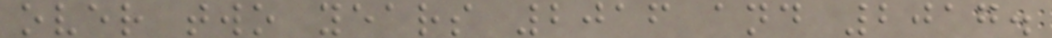over two years 2016 and 2017.
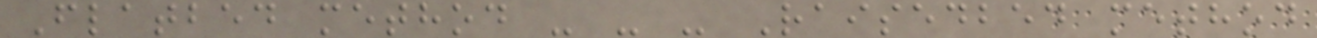Flatbed method - - - Raisedbed method
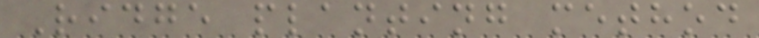Ridge planting method
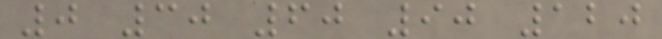0 30 60 90 120
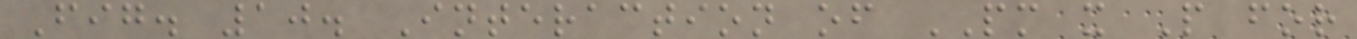Fig. 10. Interaction of PM x P for
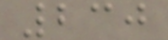230
